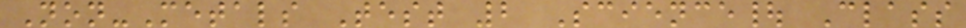Non-Metals Test 2 Science| Class
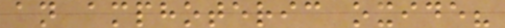an amphoteric oxide?
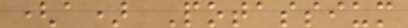(a) Potassium
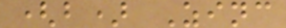(b) Zinc
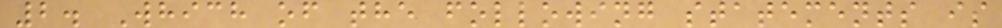2. Which of the following statements is
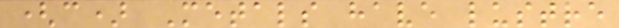(c) Metals have lustre
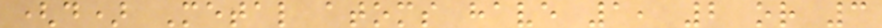(d) Metal atoms have 1, 2 or 3
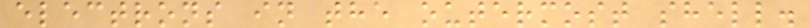electrons in the outermost shell.
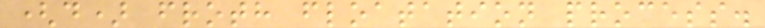(d) froth floatation process.
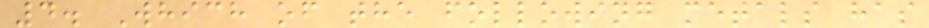4. Which of the following metals has
